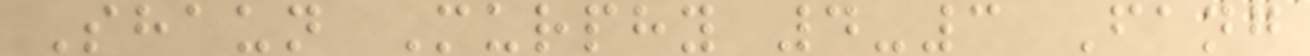Shaun Murphy 4-3 Fang
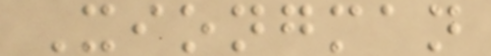Xiongman
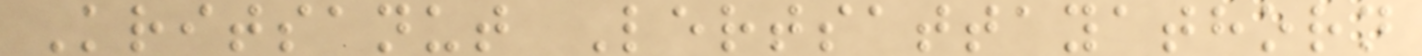Kritsanut Lertsattayathorn
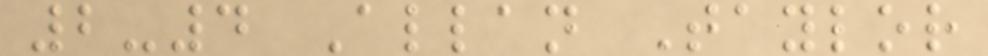2-4 Allan Taylor
